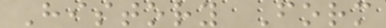History Form
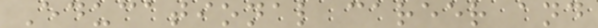Educational career and
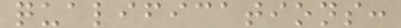qualifications:
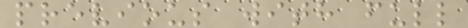previous with full
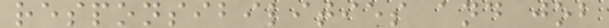responsibilities and job
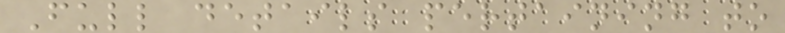Full details pertaining to
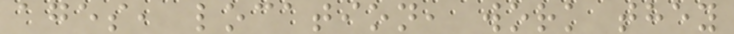ages, location, work they
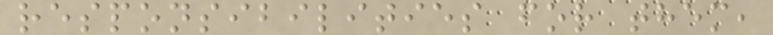responsibilities for them,
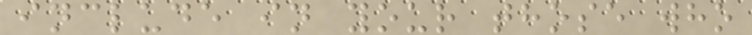include in your those who
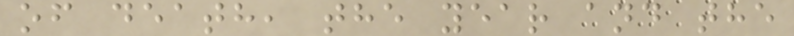of death, the year and the
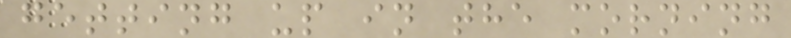getting up in the morning
